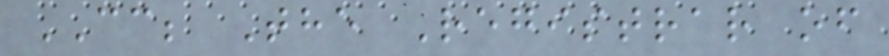CC; The Registrar of
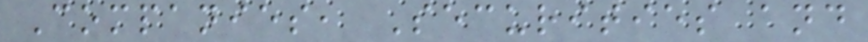Companies, Securities and
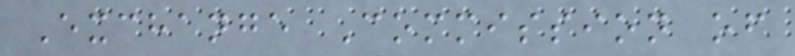Exchange Commission of
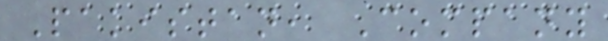Pakistan, Company
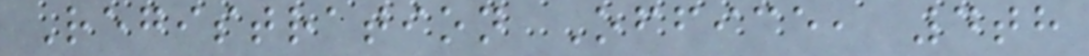Registration Office, 4th
